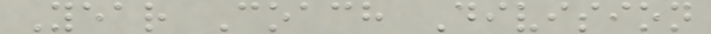Year Coach Division
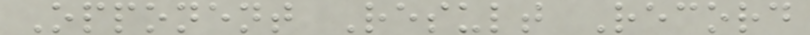Opponent Result Record
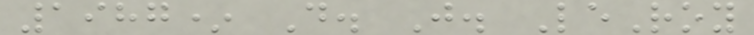1987* D. J. LeRoy
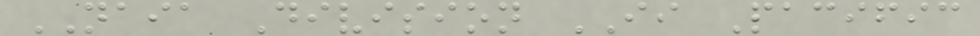NAIA Division II Pacific
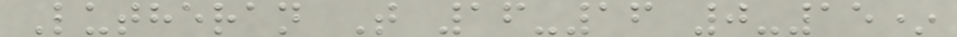Lutheran T 16-16 0-15*
